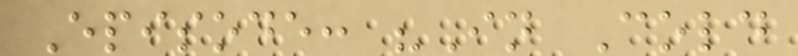Episode: "In Cold
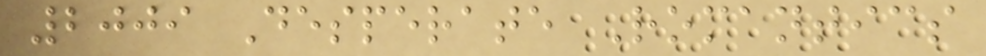2009 Desperate Romantics
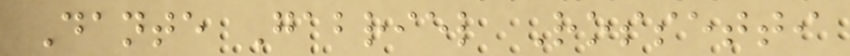Dante Gabriel Rossetti
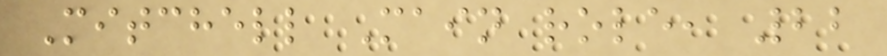Mitchell Main role, 22
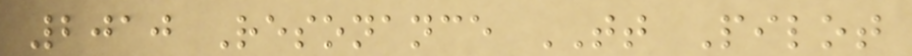2010 Resonance TT Pilot
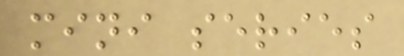mini series
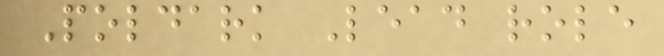Poldark Lead role
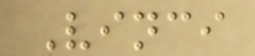Vinci
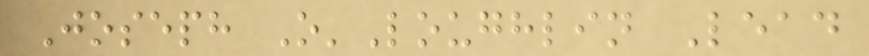Joseph O'Loughlin Lead
